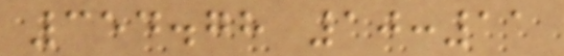354.78 10:11
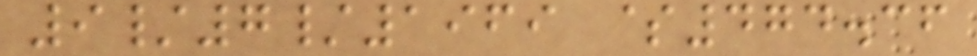9/7/1969 $474.36
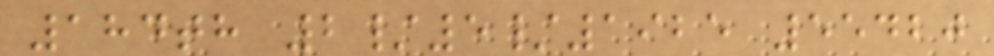184th 2/5/1925 55420
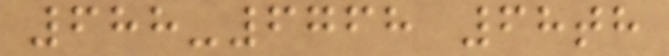688-6768 68th
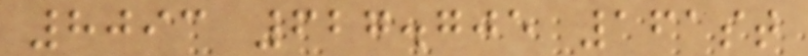8093 627.705 161st
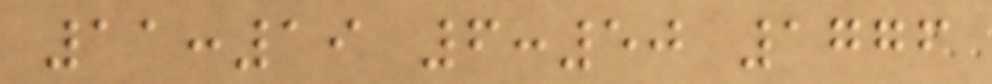11:19 6:50 1776
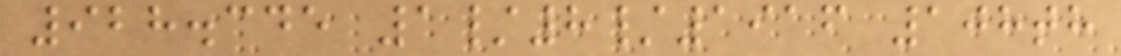928.345 1/8/1916 108th
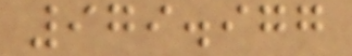979.977
